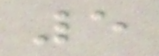5
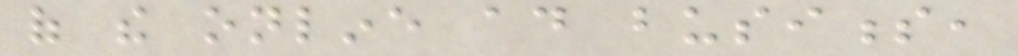of the online ad business,
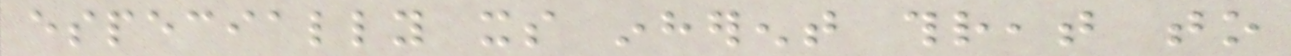especially its inherent threat to
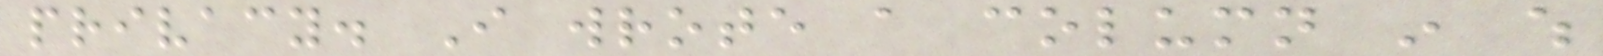privacy. I wrote a column in which
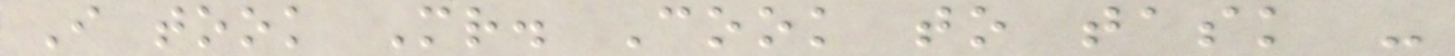I took Mr. Cook to task -
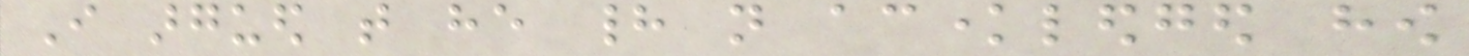I argued that he had not acknowledged how
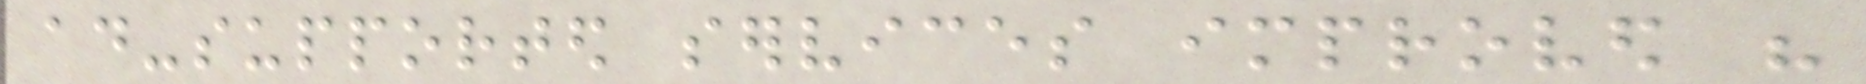ad-supported services improved his
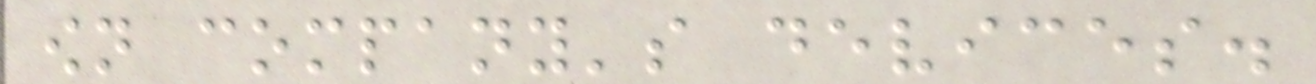own company's devices.
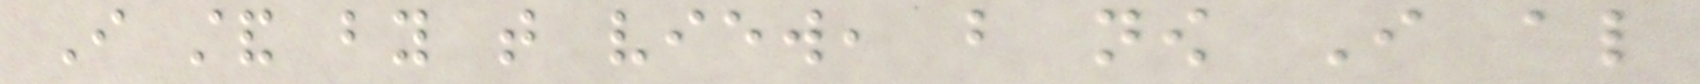I stand by that view, but now I also
